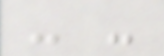- -
